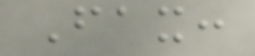Fax:
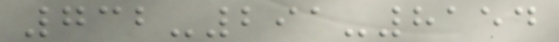732-291-8154
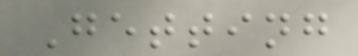Getting
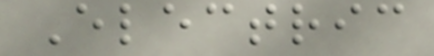Electric
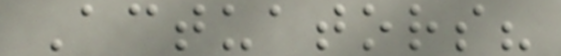Actuators?
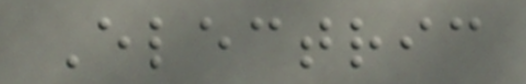Electric
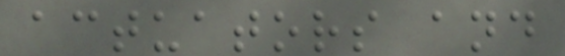actuators and
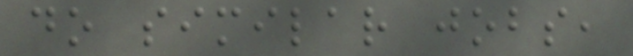do similar jobs,
